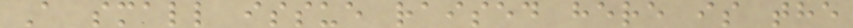A small issue raised here is the
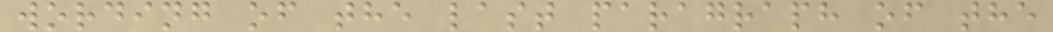wording of the last paragraph of the
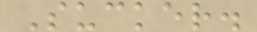Sucker.
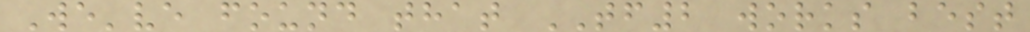We've found that TF2 works best
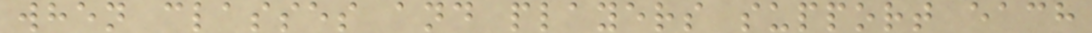when classes and players support each
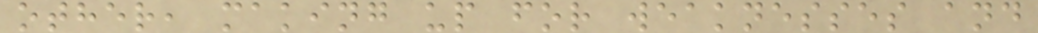other, making up for weaknesses and
